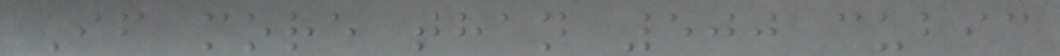If more than 500 cubic
